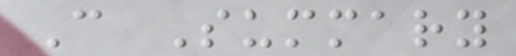C Summary
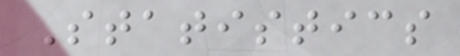Statistics
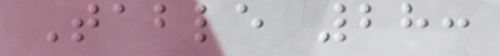Table 28:
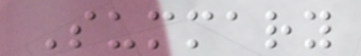Summary
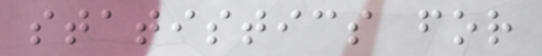statistics for
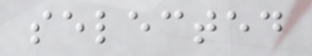selected
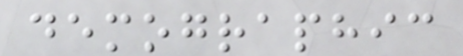demographic
